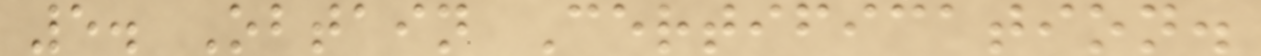5. Obtain Certification.
